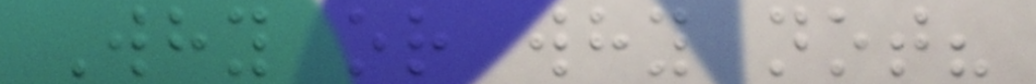Why or why not?
